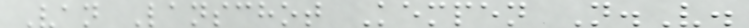Van Lanschot Kempen N.V.
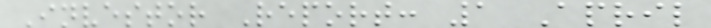Investor Report: 1 April
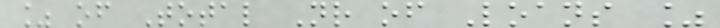% of Total Nr of Loans %
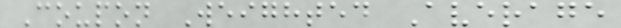Coupon Weighted Average
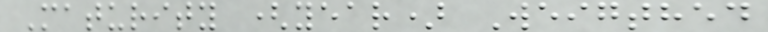Maturity (year) Weigthed
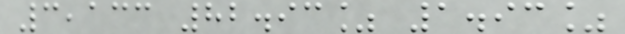3,133 82.93% 1.93%
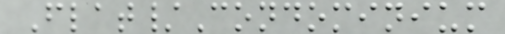Flat/Condominium
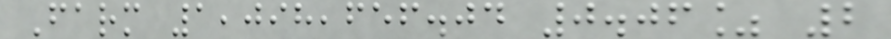Farm 1,098,656.04 0.06% 2
